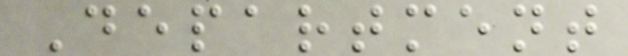Department
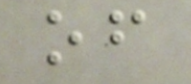of
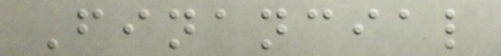Financial
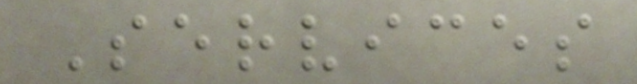Services
